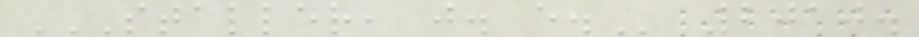STALLER, J. E. 2010.
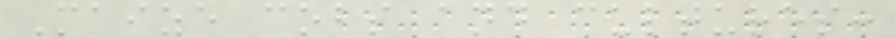Maize cobs and cultures:
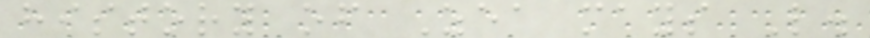history of Zea mays L.
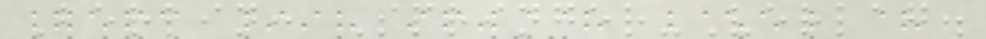Berlin: Springer-Verlag.
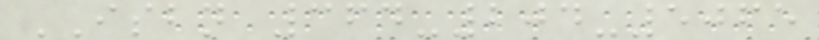ISBN 364-204-5065
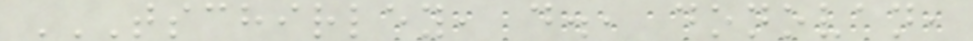TSCHIRLEY, D., DONOVAN,
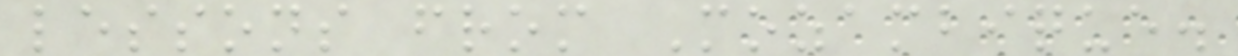lessons from Mozambique.
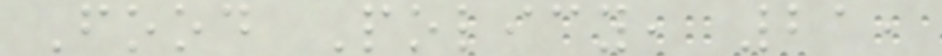Food Policy, 21,
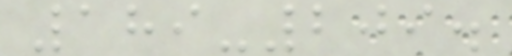189-209.
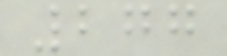277
